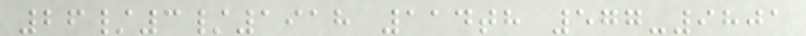26/3/1918 114th 577-9801
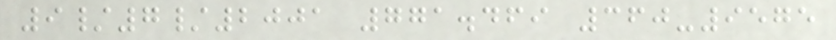9/7/2001 771.469 360-9575
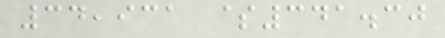34,931 $341.30
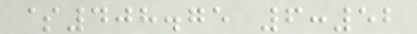$408.75 6:52
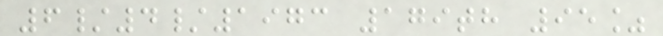6/4/1973 179th 95%
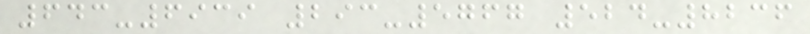643-6939 293-5767 524-8236
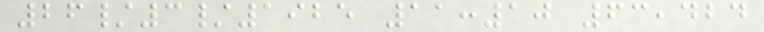26/3/1925 11:10 63,424
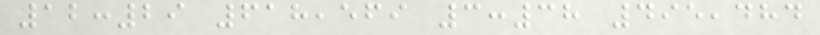12:29 618,569 3:38 495,484
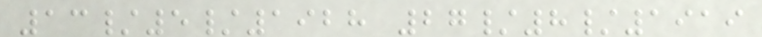13/5/1928 27/8/1919
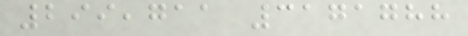299,711 3171788
